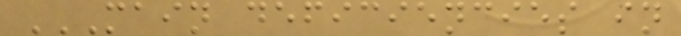MAIN DEFICIENCIES IN
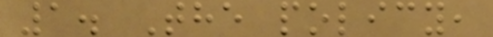1. The policy,
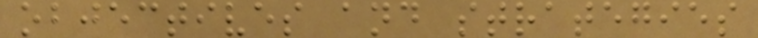objectives and strategies
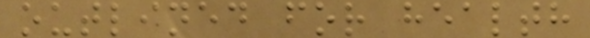outlined for health
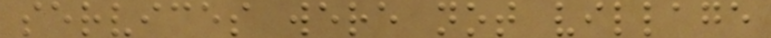services were not village
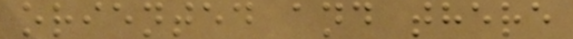oriented and there
